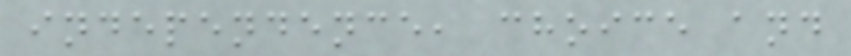independence, choice and
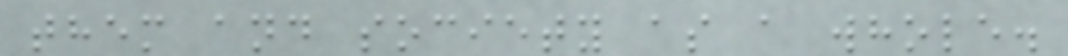them and society as a whole.
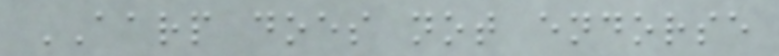AARP does not endorse
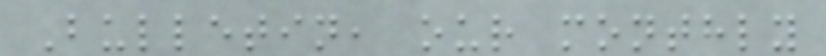Bulletin, our monthly
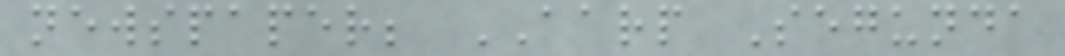newspaper; AARP Segunda
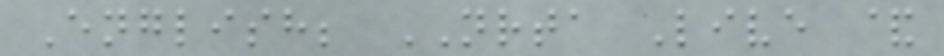English; NRTA Live &
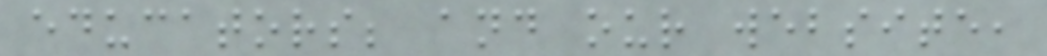educators; and our website,
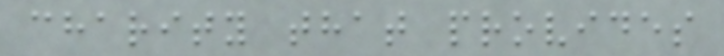charity that provides
